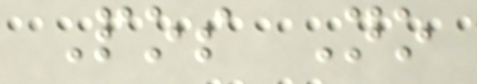Pos No
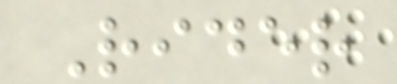Rider
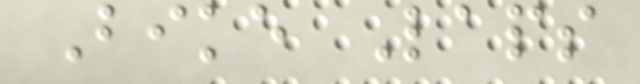Bike Laps
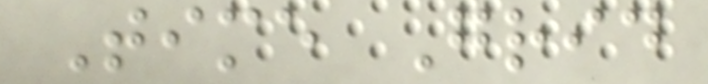Time Grid
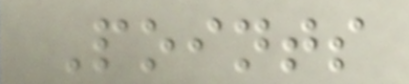Points
